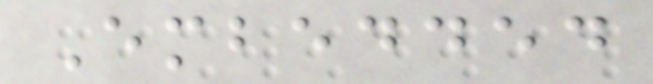Embedded
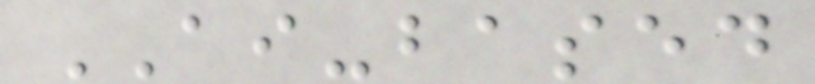AI-based
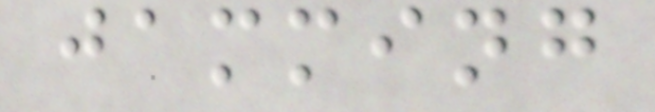jamming
